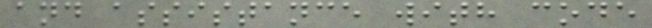and assistance with code
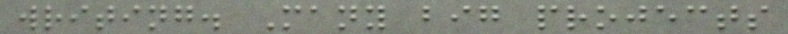writing. Many big projects
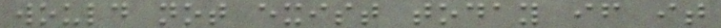would not exist today if it
